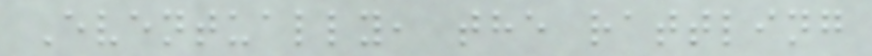Eventually, the rattling
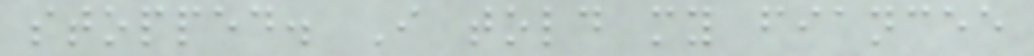stopped. I told my fiancee
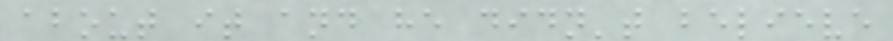about it and he didn't believe
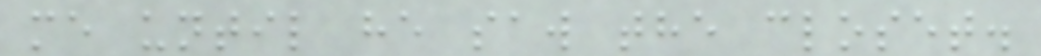me until he saw the closet.
